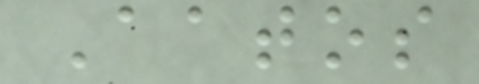Aatos
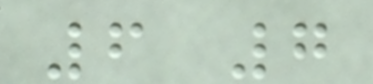6 7
